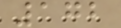172
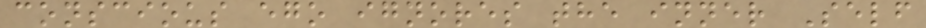conscious ego ignores the inner Self
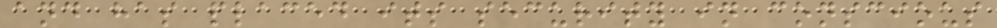and has placed its security in conscious
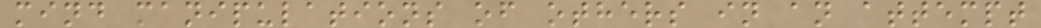mind manipulations of others in an attempt
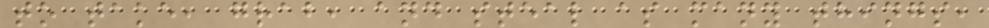to take, grab, and steal as many things,
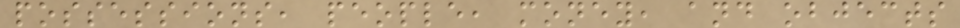possessions, people, money, and objects
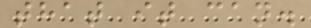that it can.
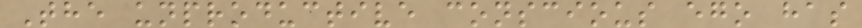The unproductive conscious ego has
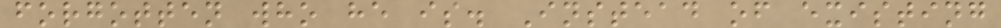forgotten who he is. Instead of existing
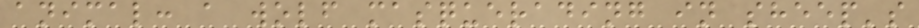animal: a wolf masquerading in sheep's
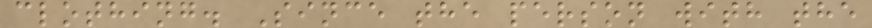clothing. Since the person with the
